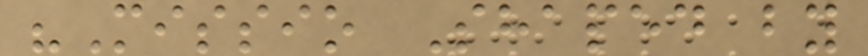"Missio Shaped by
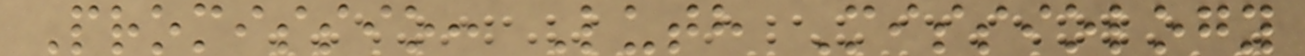Promissio: Luth Missiology
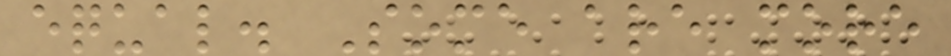equal. Some are more
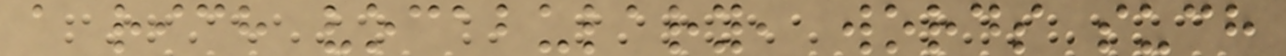a rich vocabulary, words such
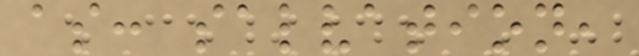as: salvation,
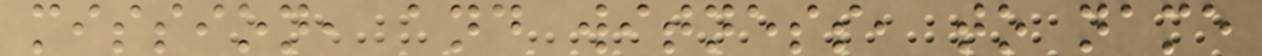mission, and witness, to name
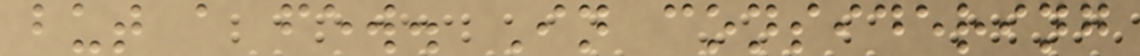but a few. In considering
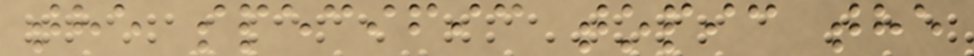the specific topic the
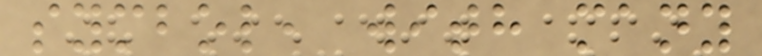symbol, with many
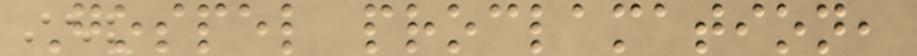Gospel proclamation,
